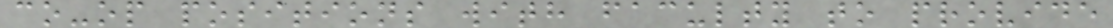co-op positions with faculty to provide
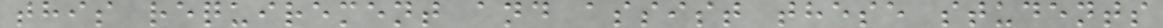this requirement and assist these students
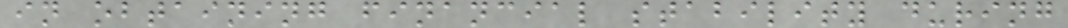in obtaining financial stability during
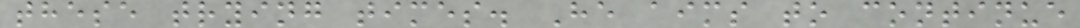these trying times. He aims to continue
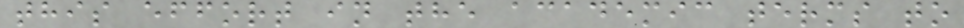this effort in the academic terms to
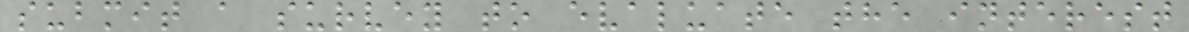submit a survey to evaluate the interest
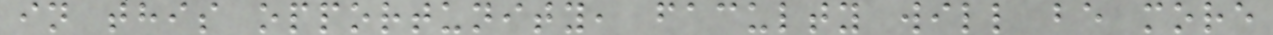in this opportunity, faculty will be more
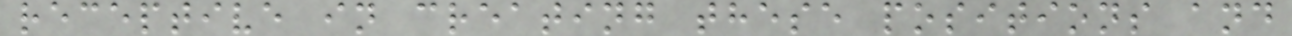receptive in creating these positions and
